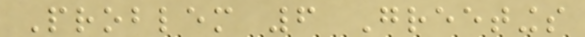Problem 6 Greetings
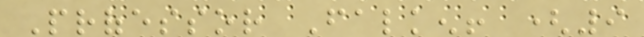Professor Falken! (9
